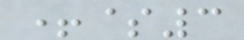+$3
